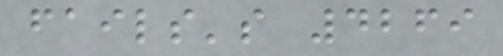fails's 4269
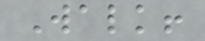Walk!
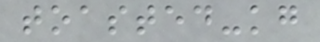toasted-kg
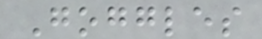Goggles
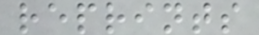reprints
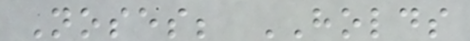Noses; HOLDS
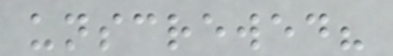unscrewed?
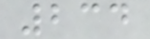234
